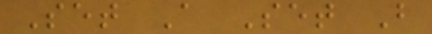Set A Set B
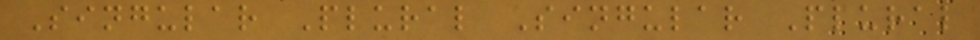Singular Plural Singular Plural
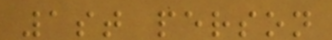1st person
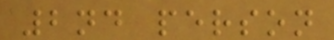2nd person
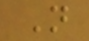N
